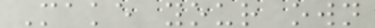Make your own
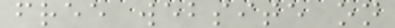free website on
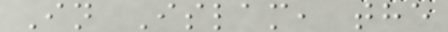In Islam, the
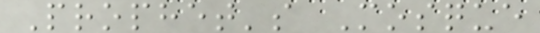Prophet's Mosque
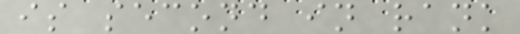is second in rank
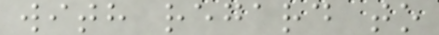with regard to
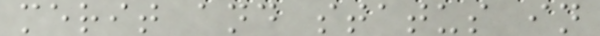merit and status in
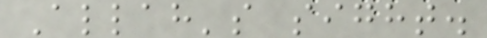Allah's sight.
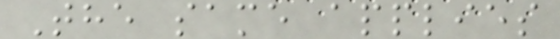The same applies
